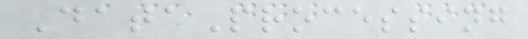DataProcessing
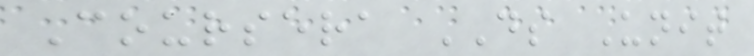Coursera DS Unit
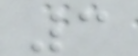3
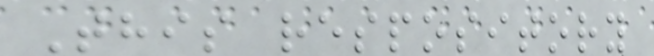This respository
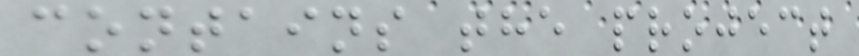contains the project
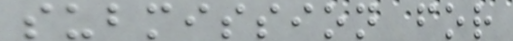submission for
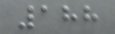188
